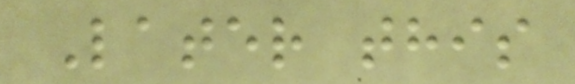Later this
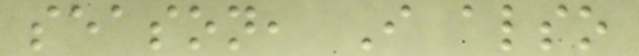season, I also
